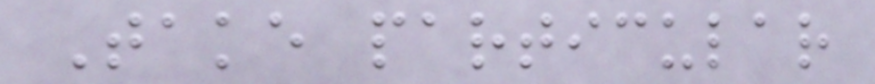Take particular
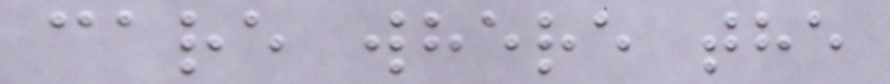care where the
